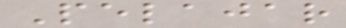Pelajar
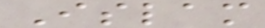Islam
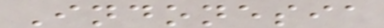Indonesia
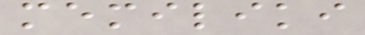memiliki
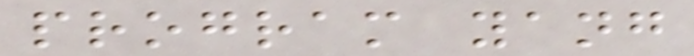program yang
